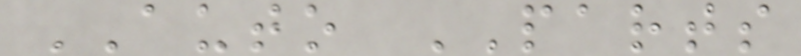AUTO PARTS
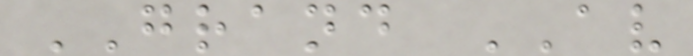GRAND AV
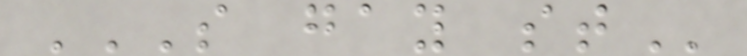S GAY ST
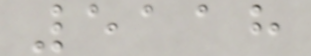5118
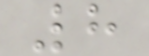8
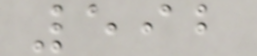592
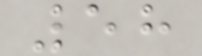58
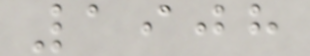1908
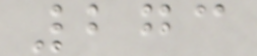273
